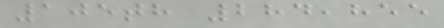105th 284,855
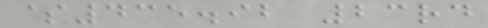$435.92 23rd
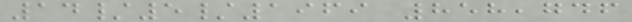14/5/1969 858,746
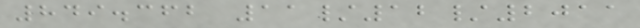849.362 11/12/2011
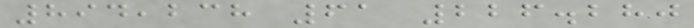894,238 61 226.280
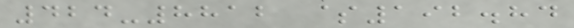424-8812 $192.84
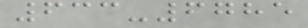633-6785
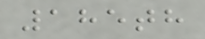185th
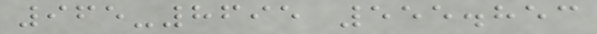965-8695 555.853
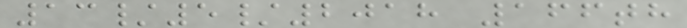13/5/2018 166th
